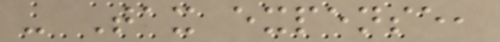- Tax expense,
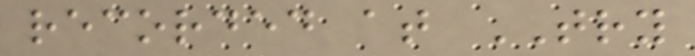recorded at TRY
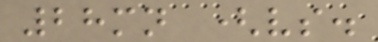28mn (vs.
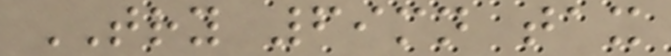TRY 69mn tax
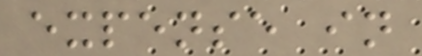expense in
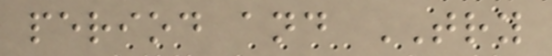period and TRY
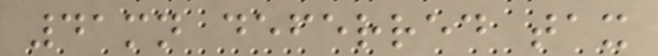41mn deferred tax
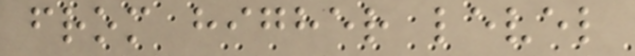from higher level
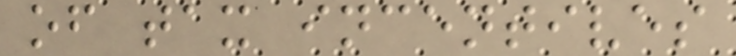of tax incentives
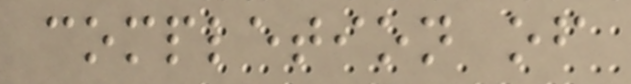completion of
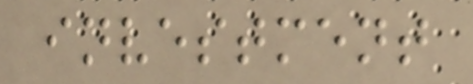investment
